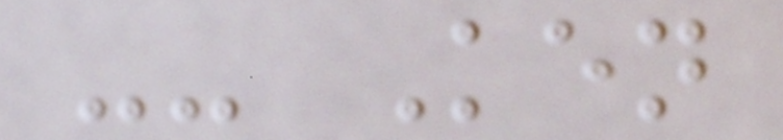-- Ken
